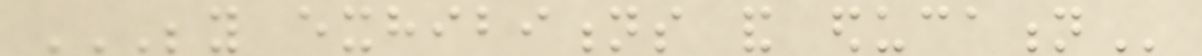BEYOND EXHIBITIONS AND EDUCATION
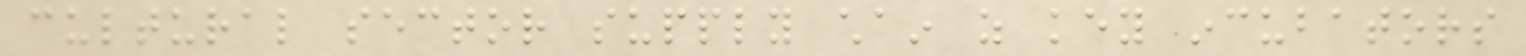cultural sector supply chain as key incubators
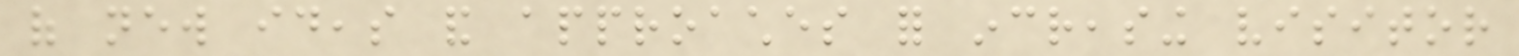of new ideas and approaches for increasing visitor
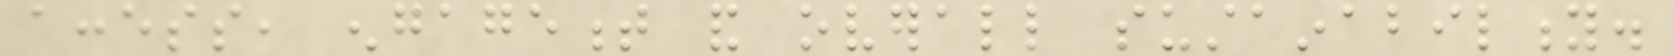access, engagement and overall sustainability.
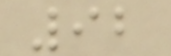92
